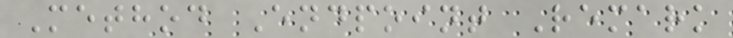Method Endpoint Remark
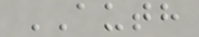AUTH
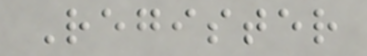Register
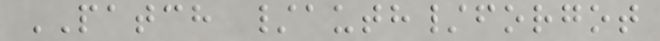PATCH /auth/forgot
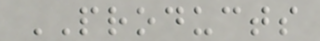PRODUCTS
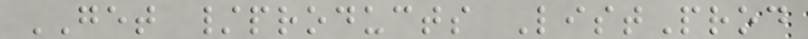GET /products ListProd
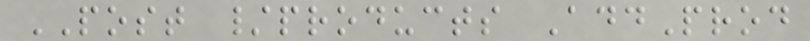POST /products AddProd
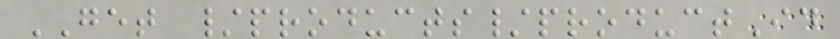GET /products/productId
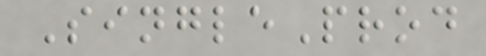SingleProd
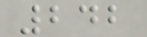242
